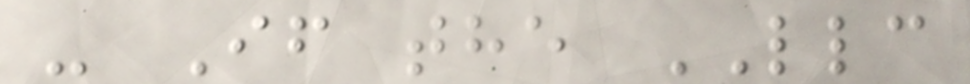- If the LLC
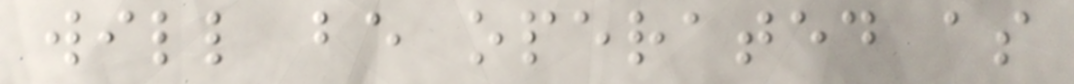will be operated as
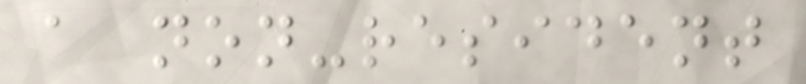a non-resident
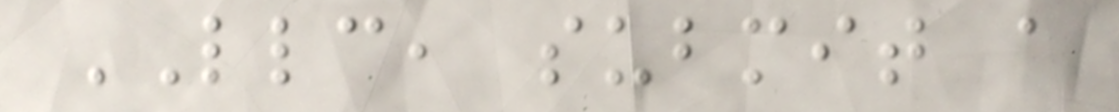LLC, submit a
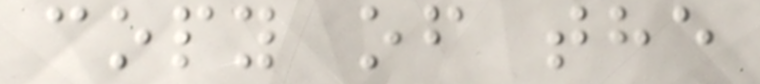copy of the
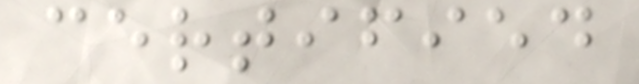certified
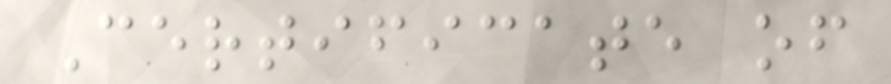Certificate of
